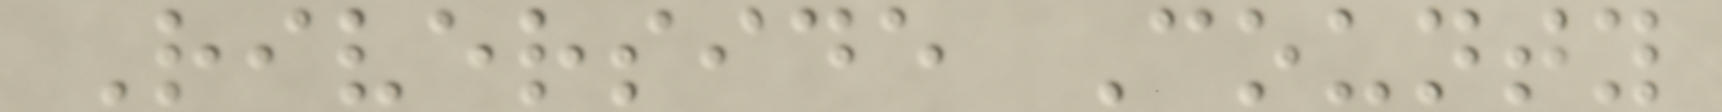Riverside County
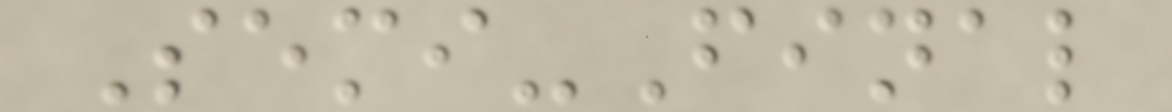Semi-Final
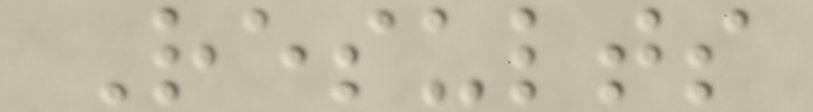Results
